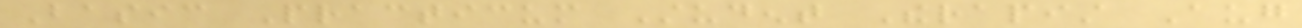Basic Practicum Student Therapist Aug
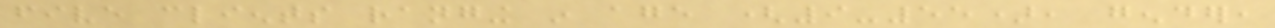five clients ranging in age (9-55), gender,
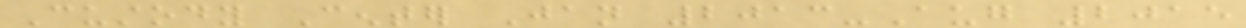Custody Center Jan 2013-Aug 2015
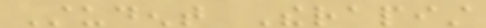Student Therapist
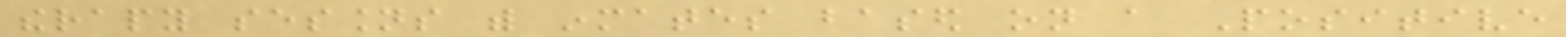therapy sessions with inmates based on a Positive
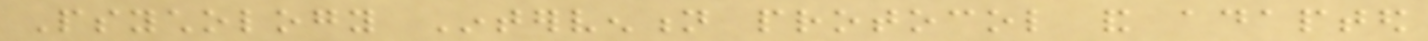Psychology Intervention protocol and adapted
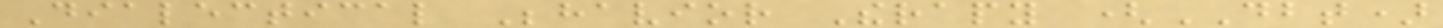Dialectical Behavior Therapy (DBT)
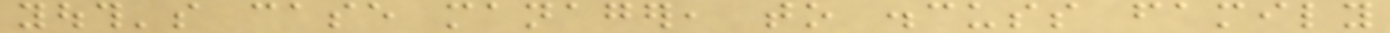youth's case manager, to discuss family
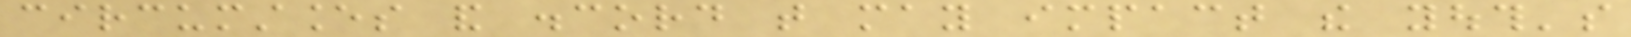circumstances and discord that may impact the youth's
